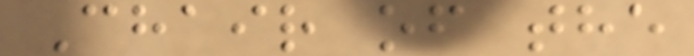Chair of the
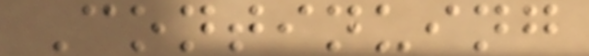Continuing
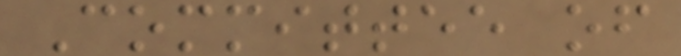Committee of
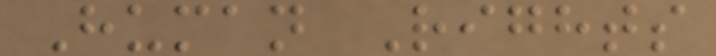Human Rights
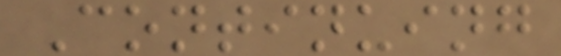Continuing
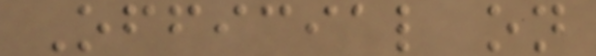Official on
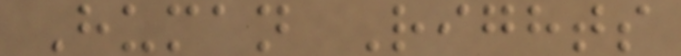Human Rights
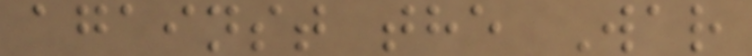against the War
